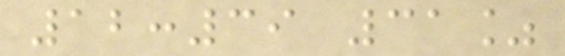12:39 31%
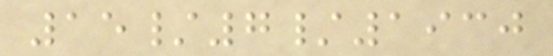15/7/1930
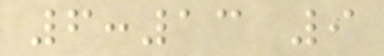6:13 9
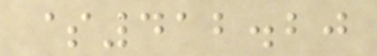$412.20
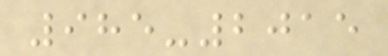985-2015
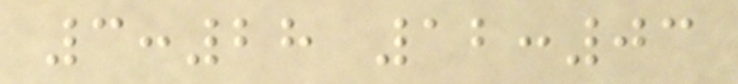3:28 12:03
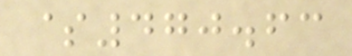$470.63
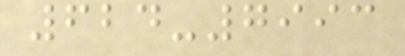624-7993
